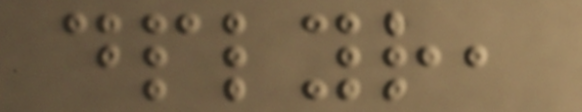dplyr,
